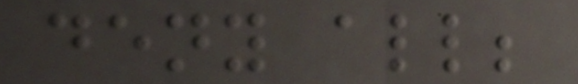deny all;
